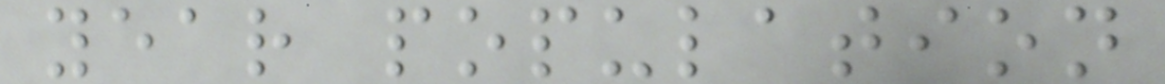year population
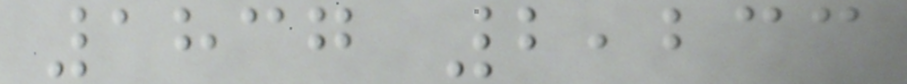1837 2,233
